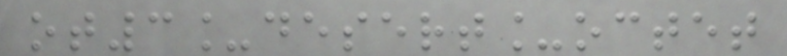ot3_desert_octet
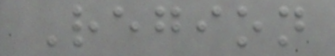Region
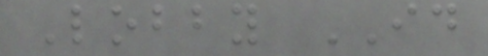Lobby ID
